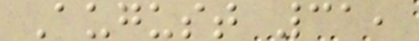August 31,
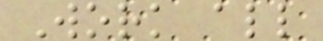Work all
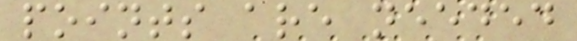points are needed
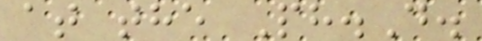at the Ph.D.
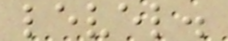level.
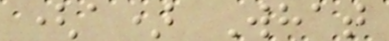(a) What
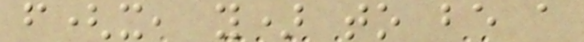f(x, y) to be a
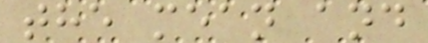the mean and
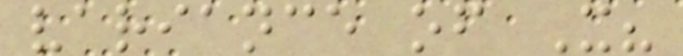variance of X?
